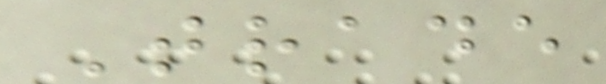Trade
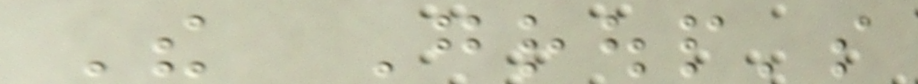The Group's
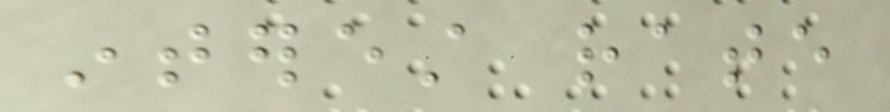interest rate
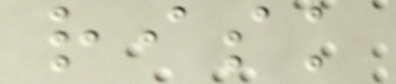risk
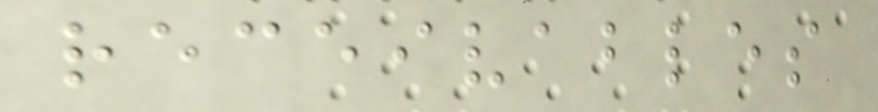receivables
